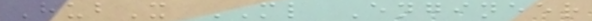HubX ML Engineer
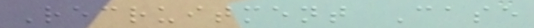Recruitment Case
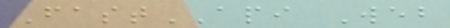FastAPI Web
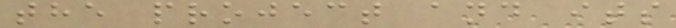the project and its
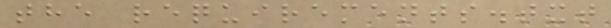the requirements.txt
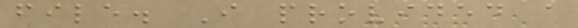file. I provided a
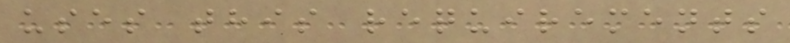uses this requirements
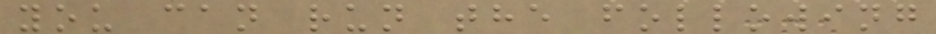you can run the following
